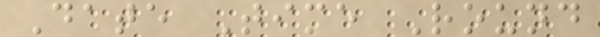Date Time Round
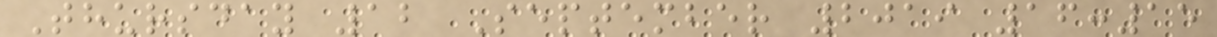Thursday 12 September 2019 16:15
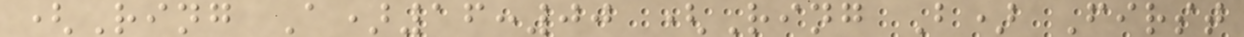(Ring A)16:00 (Ring B) First
